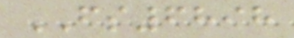FS6898
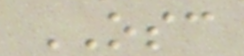OSC
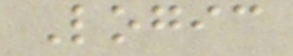Logic
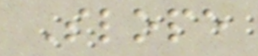Slope
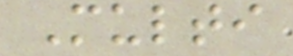Multi
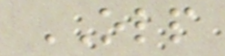OLP
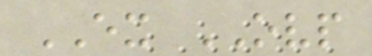EX OVP
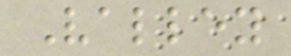Valley
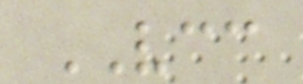VCC
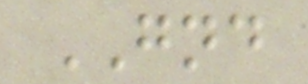GND
